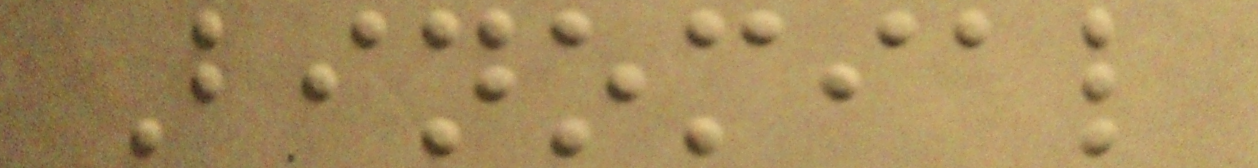Binomial
